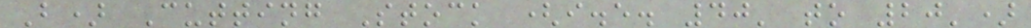B) Cutting Stock (i.e. 40' to 20')
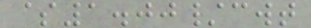$1.00/cwt
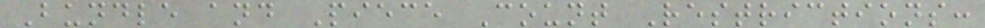Bundle and Piece Count Restrictions:
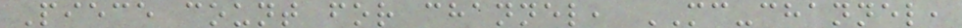Piece count for channel, MC-channel,
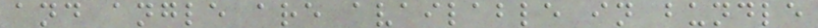and angle are available in bundle
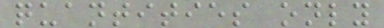quantities only
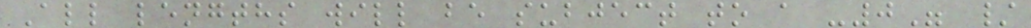All lengths will be subject to a -0" /
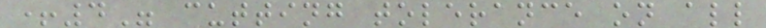+4" cutting tolerance on all
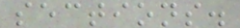sections.
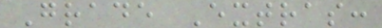Grade Extras:
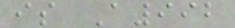is A992
